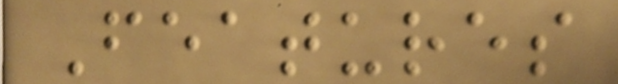Features
